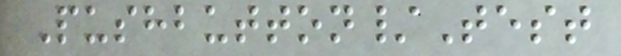Pushbutton/Test
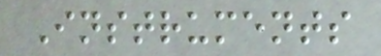Instruments
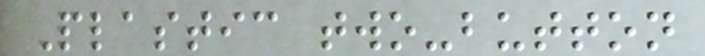Plastic two-button
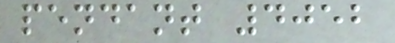pendant 4052
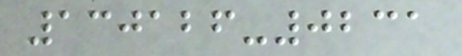130126-0231
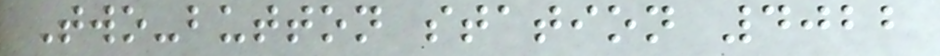Two-button station 4022
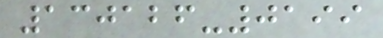130126-0199
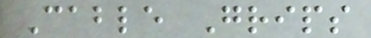Cable Grips
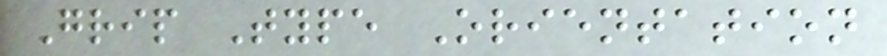Grip Type Orientation
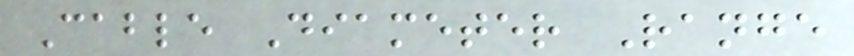Cable Diameter Range
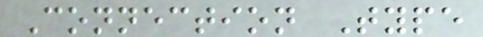Connection Type
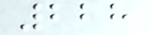228
